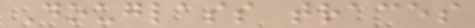Douglass traces
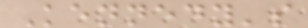Kennedy's
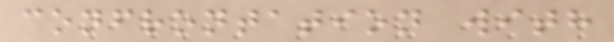confrontation with
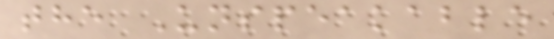the Unspeakable
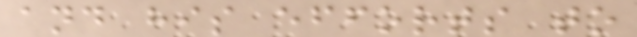and his efforts to
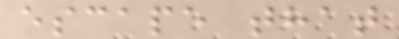escape that
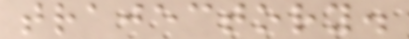trajectory.
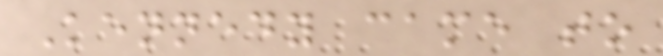Kennedy came to
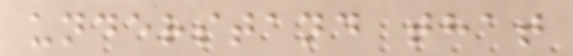understand that
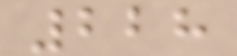228
